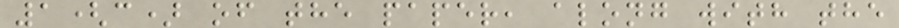1(c) of the paper, along with the
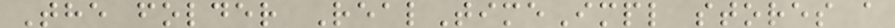The folder RealTimeImpl stores a
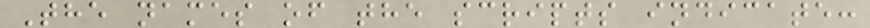The names of the scripts indicate:
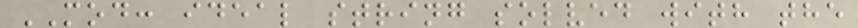MOD: ideal string solved with the
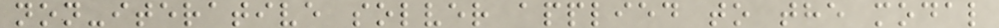non-iterative solver applied to the modal
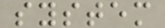system
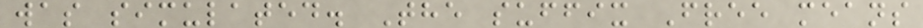was simulated. The suffix Free means
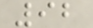92
